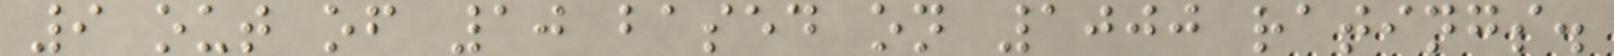9 out of 10 based on 1000 ratings.
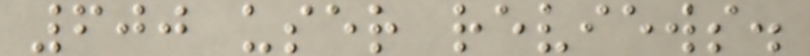600 user reviews.
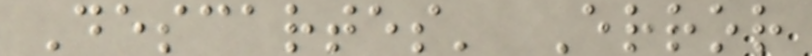Descartes' Error
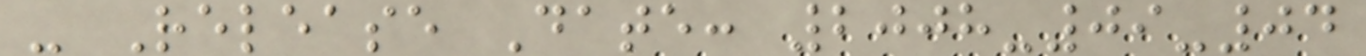- Release Date: 2008-09-04
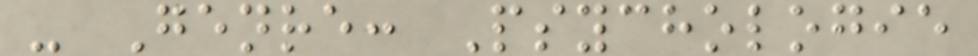- Genre: Psychologie
